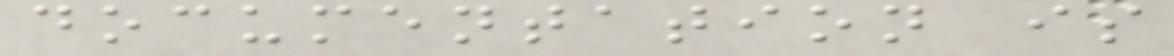documentation is
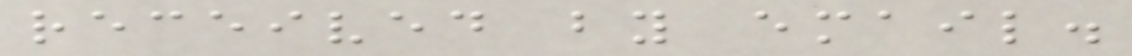received by email.
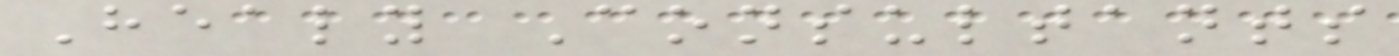Healy Consultants
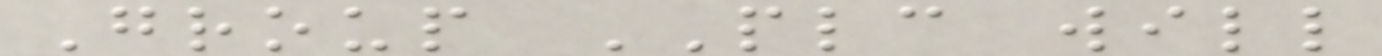Group PLC will
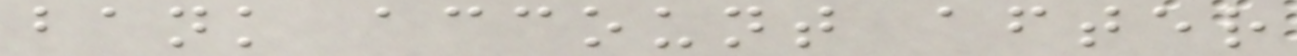bank account after
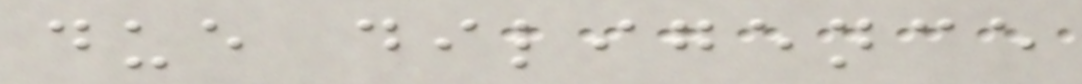due diligence
